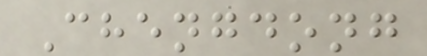Chengdong
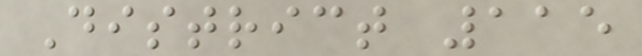District 115
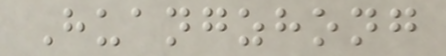Huangzhong
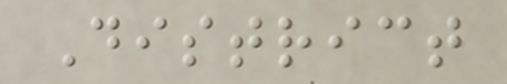District
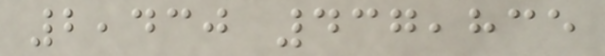2,430 437,835
